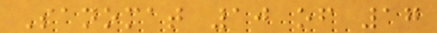Sanomat 10 of 17
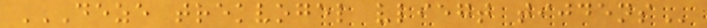DEZE TREKVOGEL VLIEGT TIJDENS
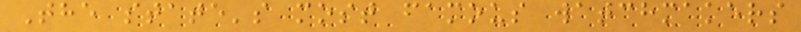The state's most famous watchmakers
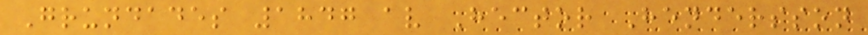Grundades 1847 av Hector Hendersson
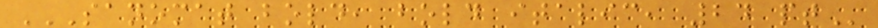SANOMAT BOLD, BOLD ITALIC, 24 PT
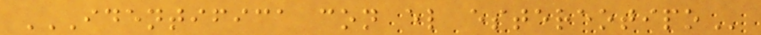IDENTIFICA CON EL ESTEREOTIPO
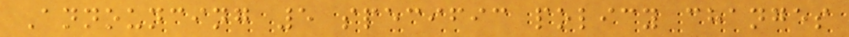Announcing 5 specific policy changes
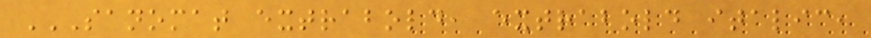SANOMAT EXTRABOLD, EXTRABOLD ITALIC,
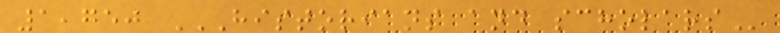1,750 HISTORIANS AND SCHOLARS
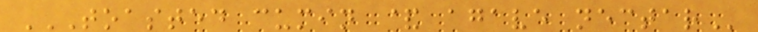TOASTED CUMIN & AGAVE NECTAR
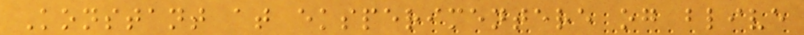Konstant at eksperimentere og blive
